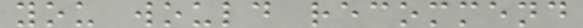you would recommend
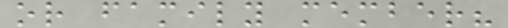or family member?
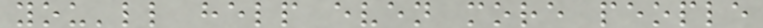you'll help even more people
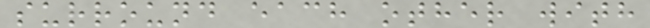surround each other with
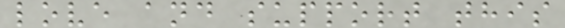love and support this
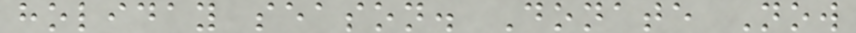holiday season. Donate Now
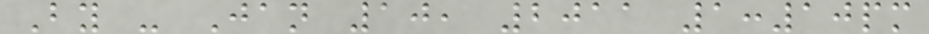By - Jan 10, 2011 1:10pm
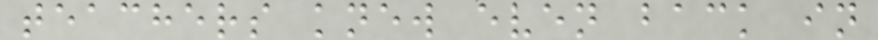teachers knew even back in
